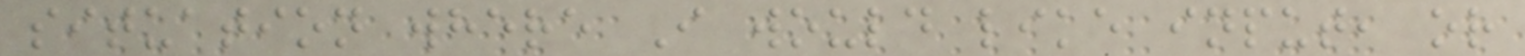situation where I would like input, or
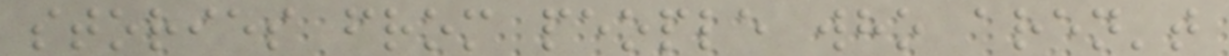stories from people who aren't
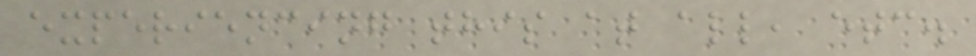experiencing this at all, etc.
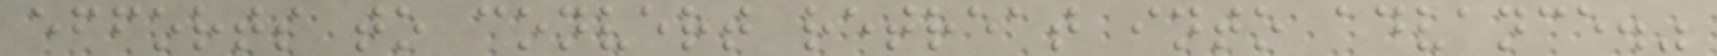efforts to convert retreat into advance."
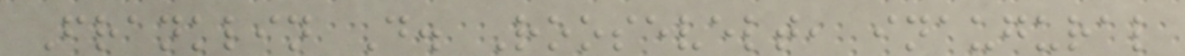Franklin D. Roosevelt, inaugural
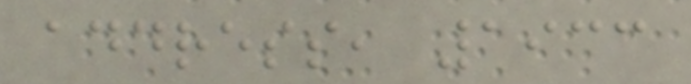address, 1933
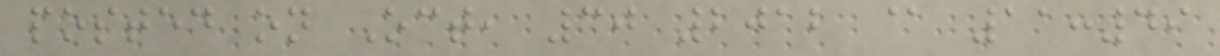posted on Oct, 30 2012 @ 11:49
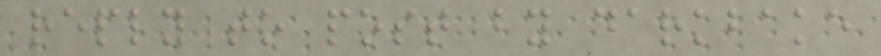reply to post by darkbake
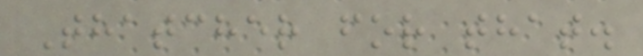Thatcher for that.
